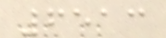6513
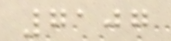7107
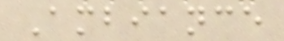Ambiance
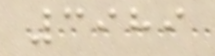3989
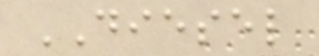DIESEL
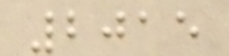2015
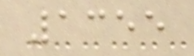1355
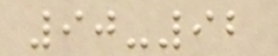90-92
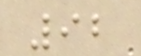92
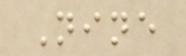Nine
